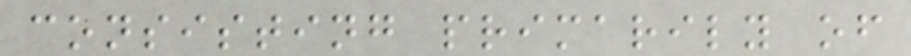consisting primarily of
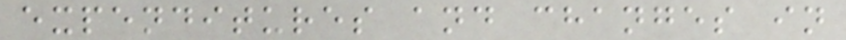expenditures and changes in
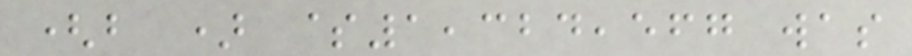(b ) $1,324,567 was
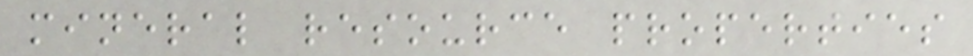mineral resource properties
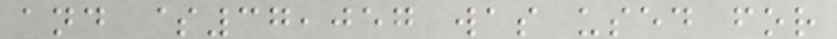and $37,057 was used for
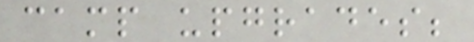camp upgrades;
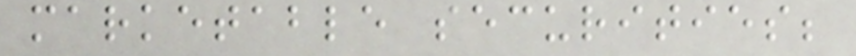marketable securities;
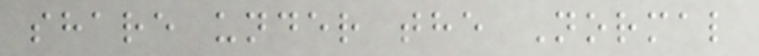share under the Normal
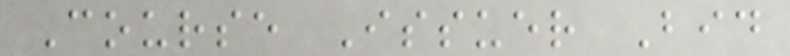Course Issuer Bid
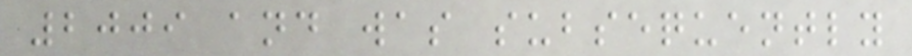2009 and was subsequently
